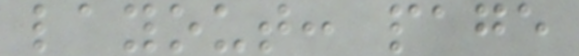layout: page
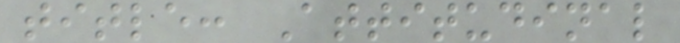title: Attitudinal
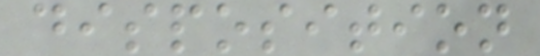disposition
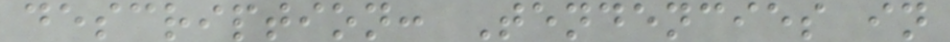description: Tendencies in
